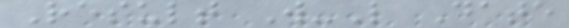Result W-L Date
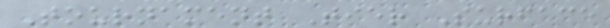Tournament Tier Surface
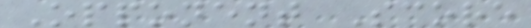Opponent Score
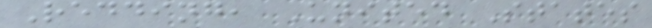Redding, United States
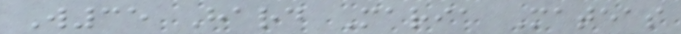W35 Hard Maria Mateas
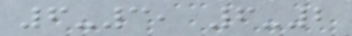6-3, 6-2
